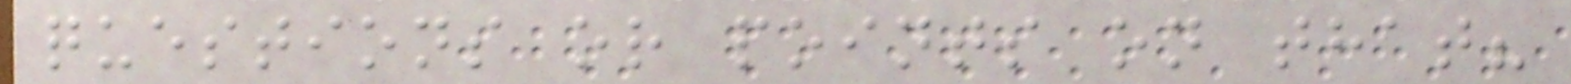questions or points on that?
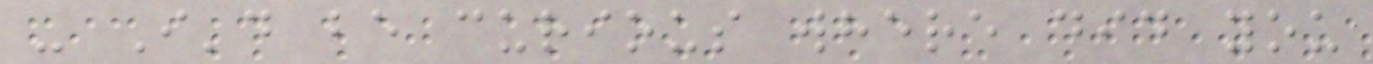- I'd be curious where did you
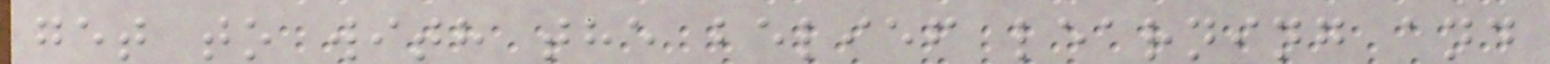get to with the belief learning and
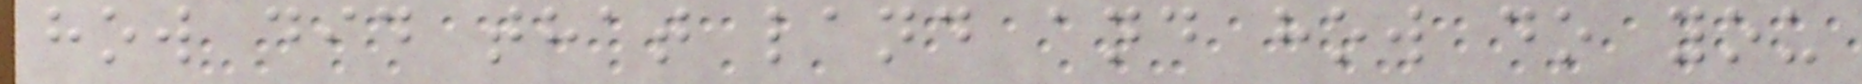how did that land and how do you
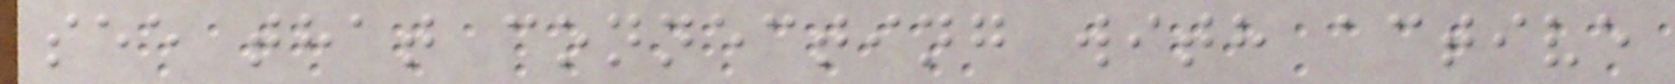see that connecting with active
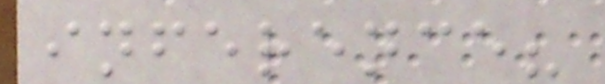inference?
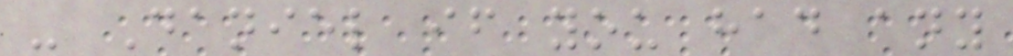- Daniel if you had any
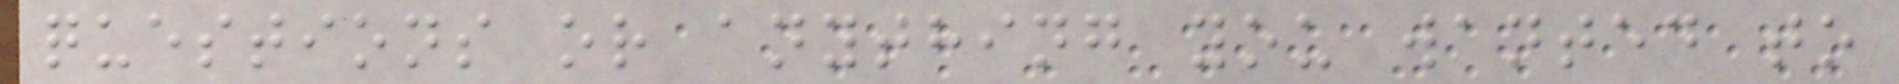questions or anything you wanted to
